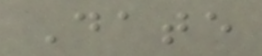Date
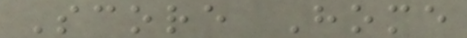Score Home
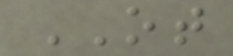OT
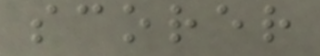scorer
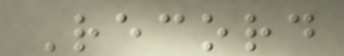Record
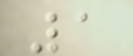1
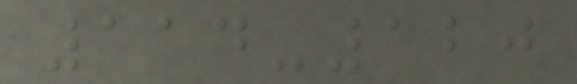114-120
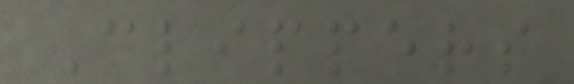Clippers
